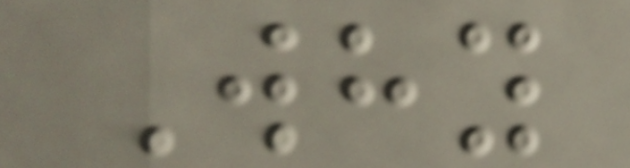Why
